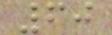60
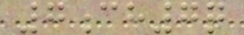7ch7q
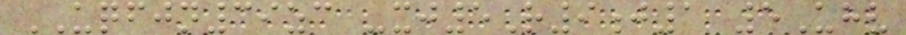UQFJN39zc -xj5R9j1 5Uhv
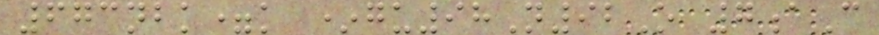673nbk=k *gu98N92O 7aC
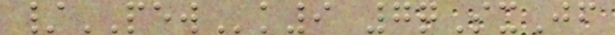/PEWk9 7qSxJf
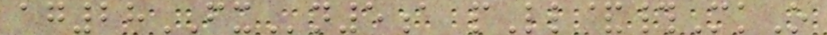ag28FXn5a pLl&#MkO
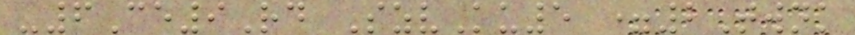-6Ce9Rd SzvKu5 =2Twnk
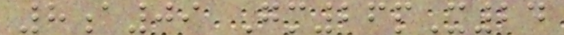8a09 Gm26pX24
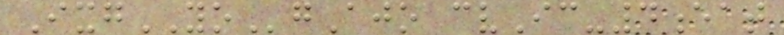IxgYOgAjo cvIc-4eat
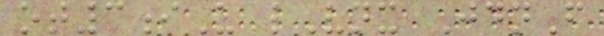ot3iU lVnx JdnF
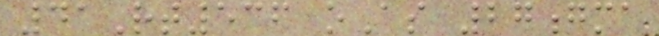41Rt536 oAs 27gma
